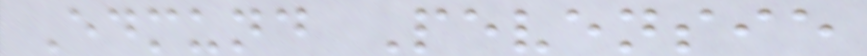Edmund Pevensie
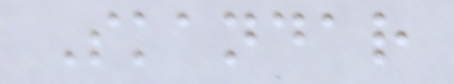Skandar
